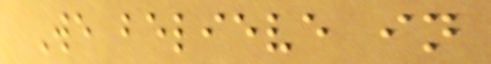We believe in
